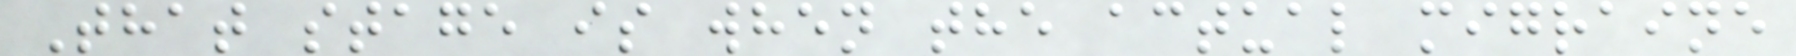That stage is when the actual migraine
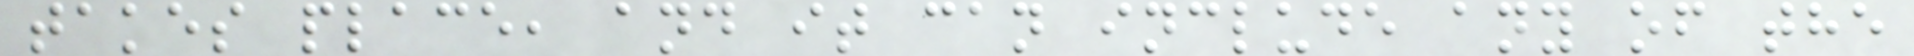takes place, and it can include any of the
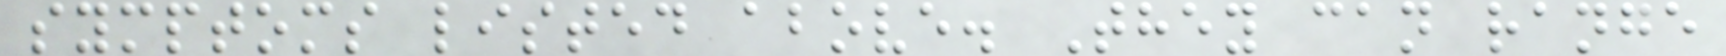symptoms listed above. They can range
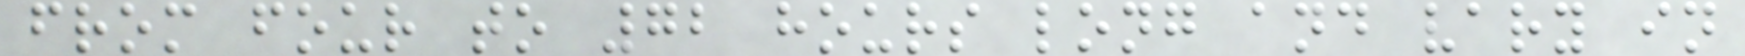from four to 72 hours long and vary in
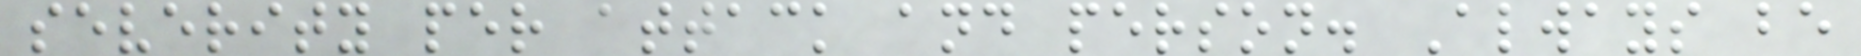severity per attack and person. Always be
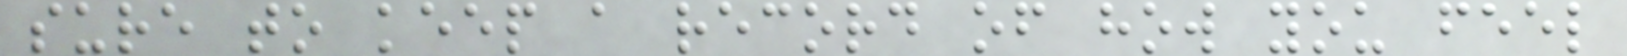sure to keep a record of how you feel
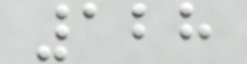128
